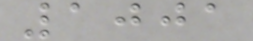1001
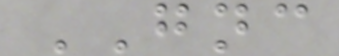GNC
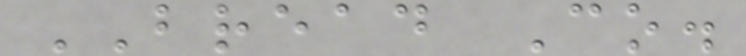BREAD Co.
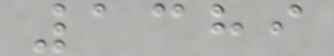1389
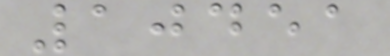10451
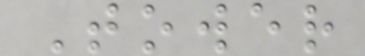Tower
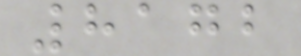8172
